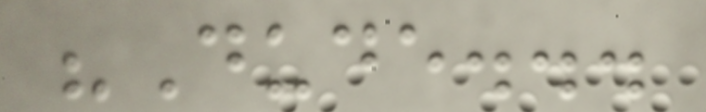"Dude...
